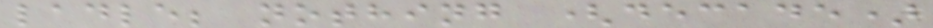ladle; nothing (decade)
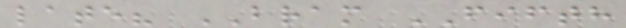late? BRAM FIFTH
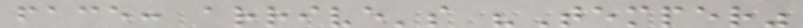face: arrive's "Temper"
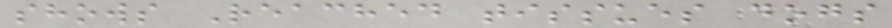shows Reached tissues dogs
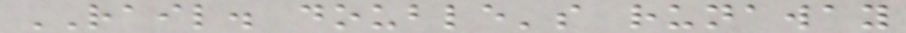RAIL. double's runaway
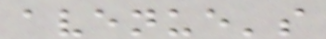avenue's
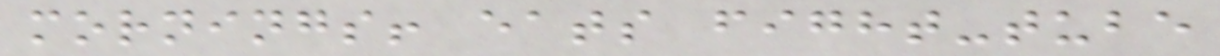mornings! eats fight-tube
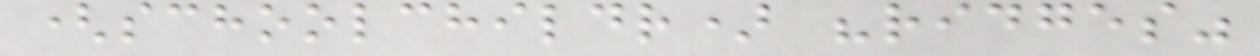(schoolchildr) "ridges"
